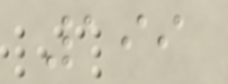199
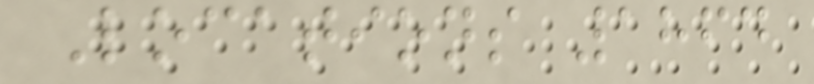Locations 1864
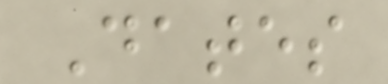Dates
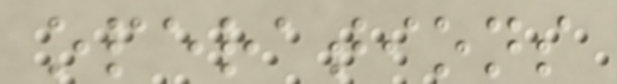operations
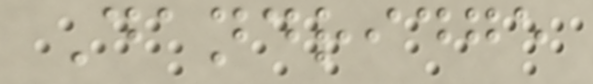Dandridge
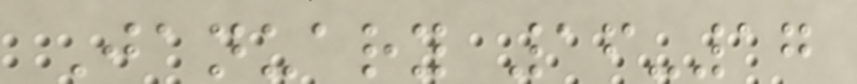January 16-17
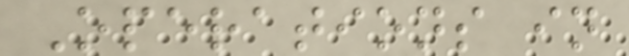Operations in
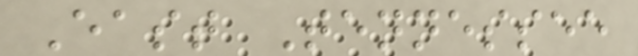East Tennessee
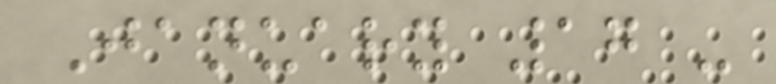January 17 -
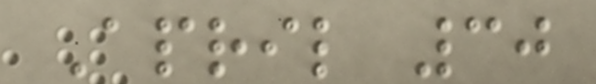April 30
